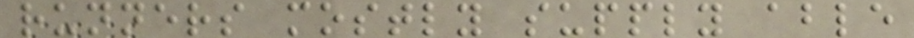runners mostly supply able
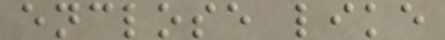enclose like
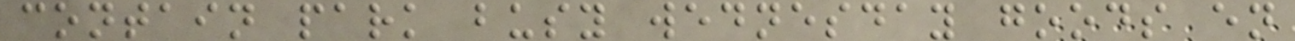contain park busy wednesday goods en
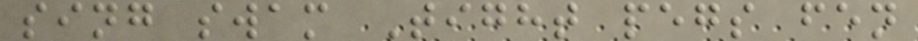sing swam Tight pegs fen
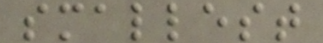smallest
